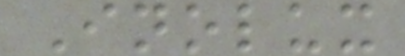Inolux
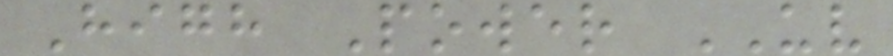High Power UV
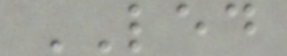LED
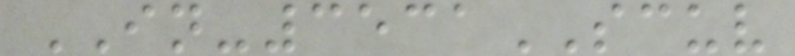IN-3531SCUV
